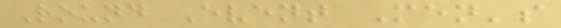Round Event Men's
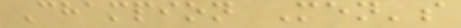Champion Men's
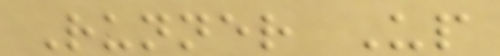Runner Up
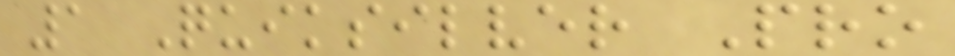1 Quiksilver Pro
